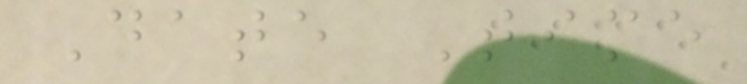Date Time
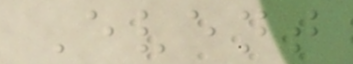Event
